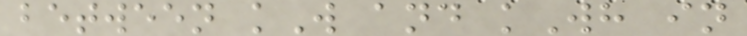between kW and kWh in
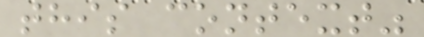this context"
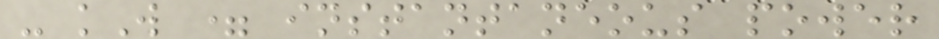- kW = instantaneous power
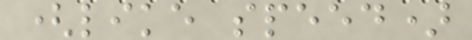(like speed)
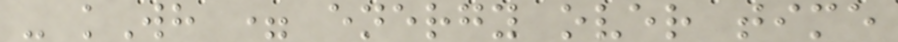- kWh = energy over time
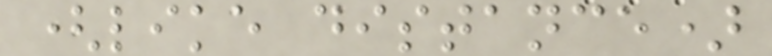(like distance)
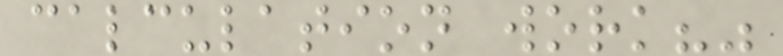calculation work?"
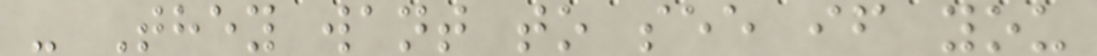- They want to see if you
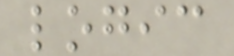logic
